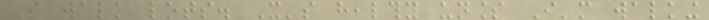I walk lots. It's healthy unless I'm walking
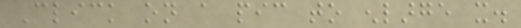Click on a pic to enlarge it.
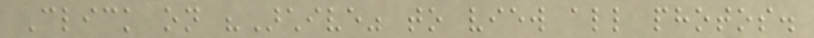Click on "Archive" to view all photos.
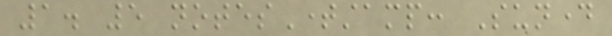1. 5 notesTimestamp: Sunday
